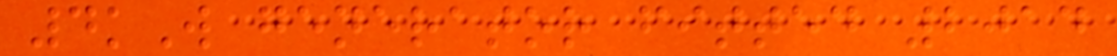4kW generator fitted 2014
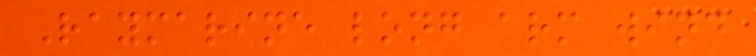Raymarine long arm wind
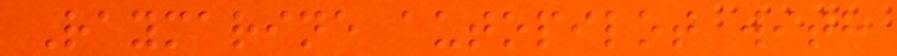Raymarine autopilot with
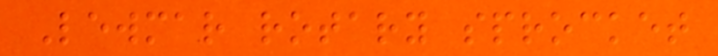Lewmar rotary sprocket
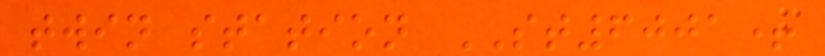twin station ST6001+
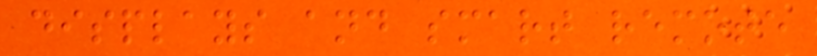displays and smart remote
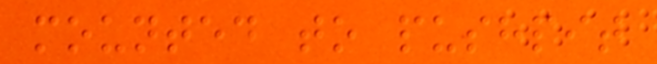mounted to pushpit
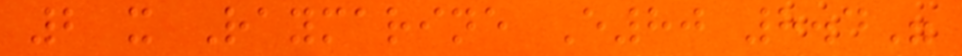2 x Raymarine E80 8.4"
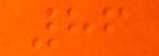86
